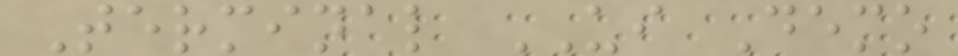Terminal UI Demo
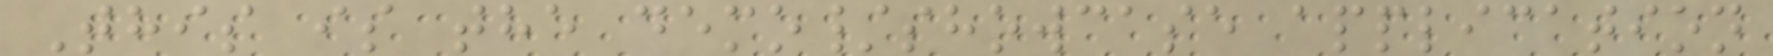This is the demo/showcase application
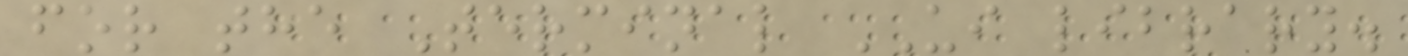for the Terminal UI library.
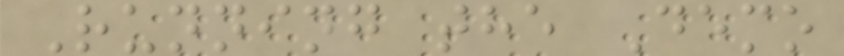Running the Demo
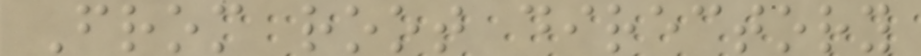From root directory
